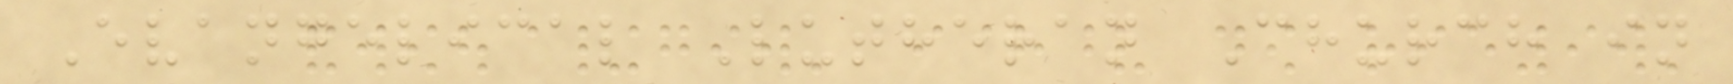Evangelical Lutheran Church in
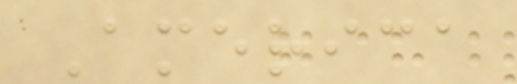America
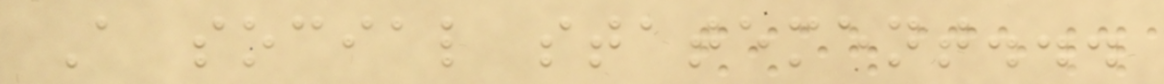A social statement...
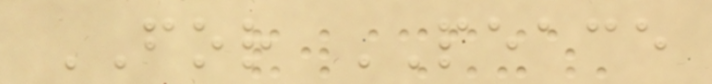FOR PEACE
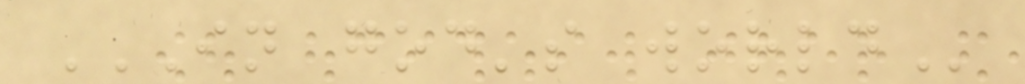IN GOD'S WORLD
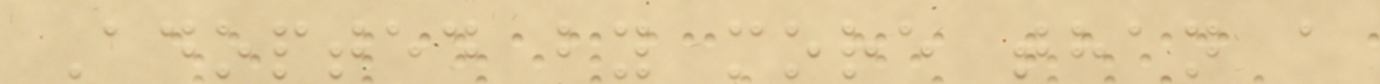Adopted by more than a
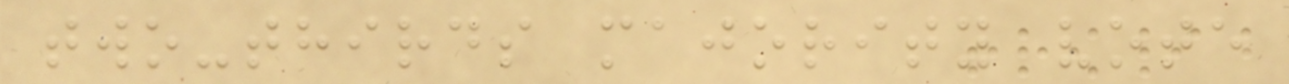two-thirds majority vote
